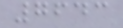7643
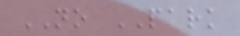NO PARK
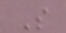S
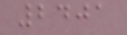2401
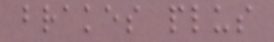brakes plus
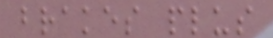brakes plus
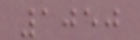1050
